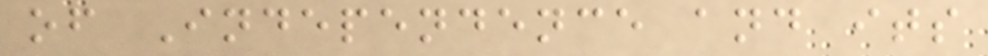of Independence and its
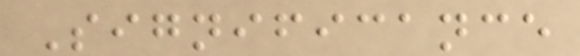Significance
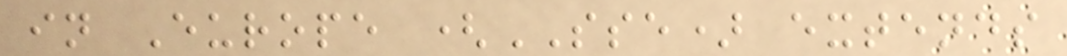in Europe (SSE) extends
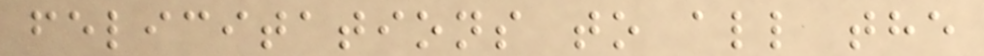felicitations to all the
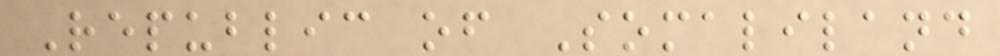Republic of Somaliland
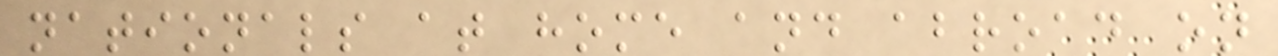nationals at home and abroad on
